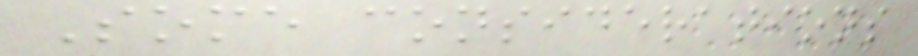Some considerations
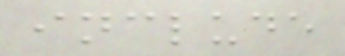include
